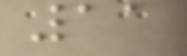11
